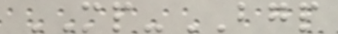MP-BGP
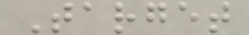Target
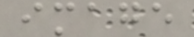image
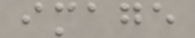image
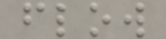flow
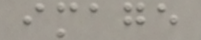image
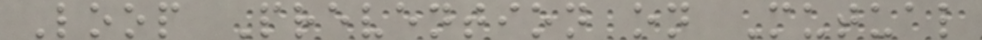Loop Prevention on Mutual
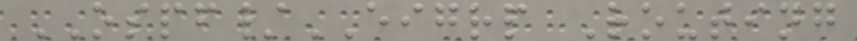OSPF/EIGRP Routing
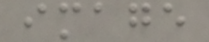image
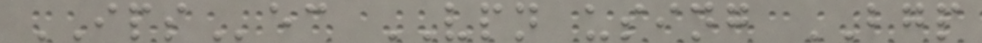IPSec VPN using BGP
